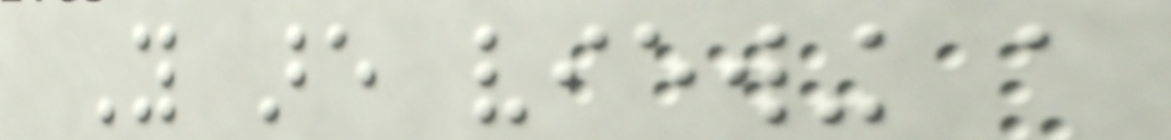You are viewing a
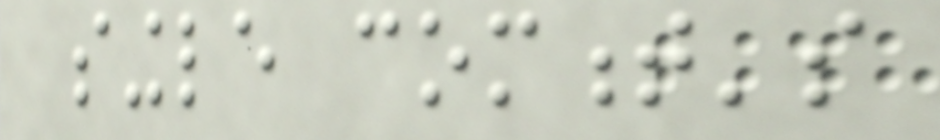single comment's
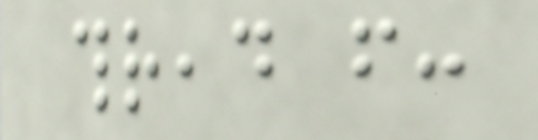thread from:
